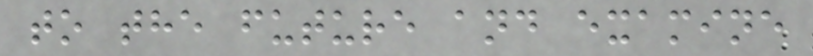to the future and examine
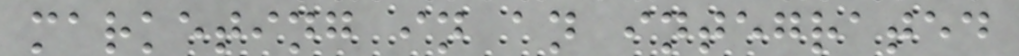marketing in an integrated
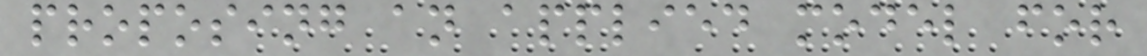proposing an applied model for
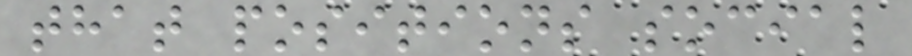that positions social
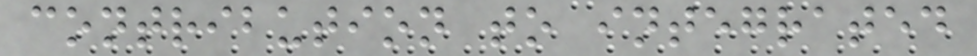contribution to integrated
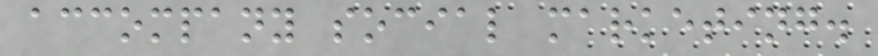accompany social marketing.
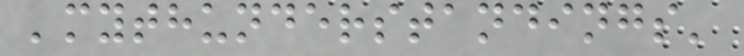'mythunderstandings'
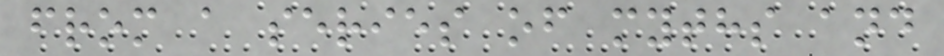from a series of myths and
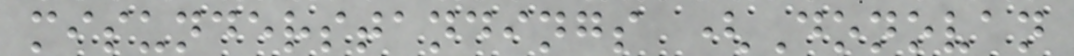misunderstandings (Donovan
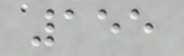155
